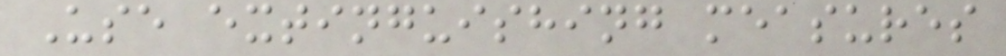Use extinguishing measures
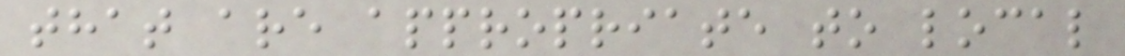that are appropriate to local
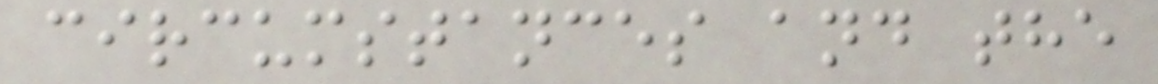circumstances and the
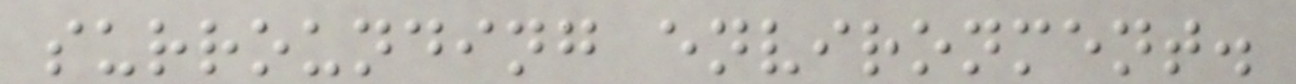surrounding environment.
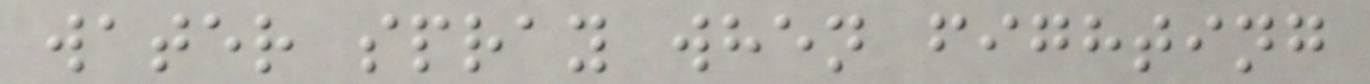water spray when fighting
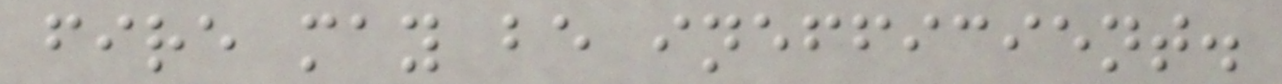fire may be inefficient.
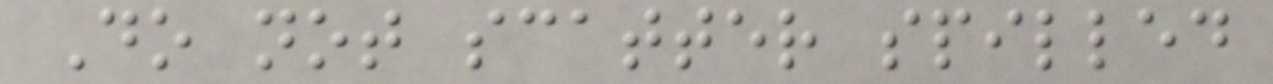Do not scatter spilled
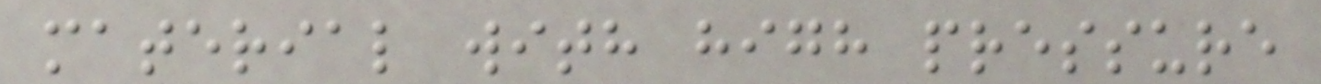material with high pressure
